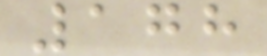178
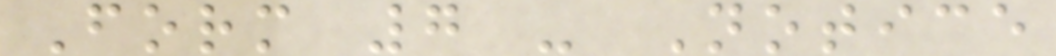Form 7 - Notice
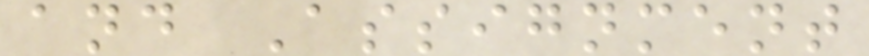and Assignment
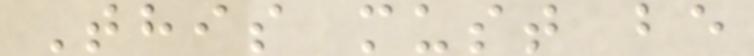This must be
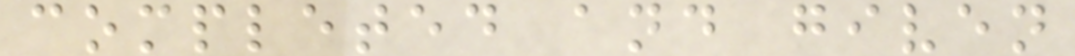completed and given
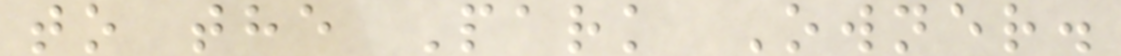to the Park Owner.
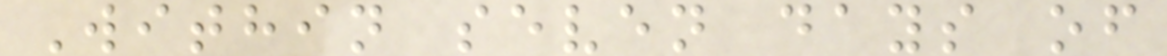Within seven days of
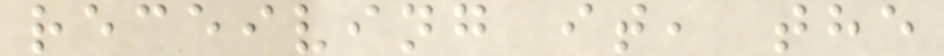receiving it, the
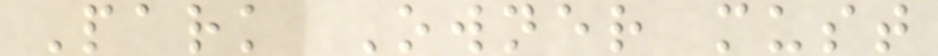Park Owner must
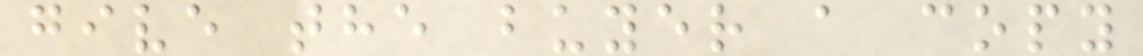give the buyer a copy
